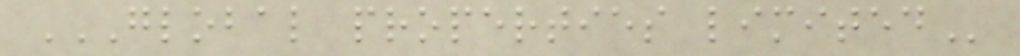GLOBAL PROPERTIES LIMITED
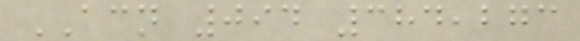ACN 094 384,273
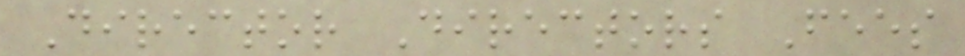Director Directors Fees
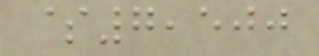$7,500
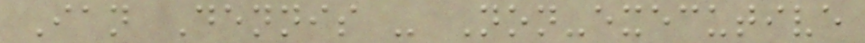Ian Dennis - Non-executive
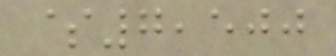$7,500
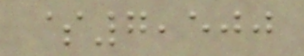$7,500
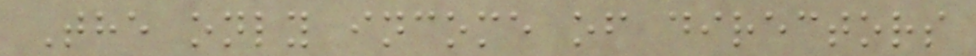The only income of directors
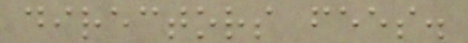directors fees.
